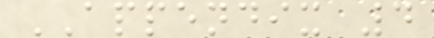APPENDIX 4
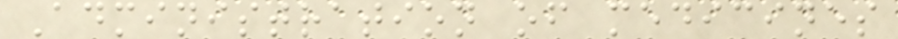Administration of medicines
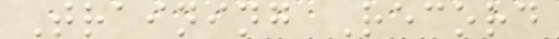Training Record
